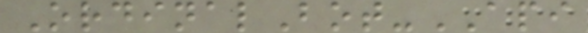OrdinalBot-API
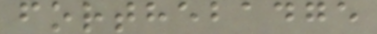forthebadge
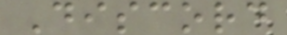Discord
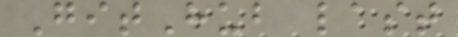GitHub last
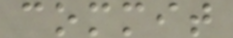commit
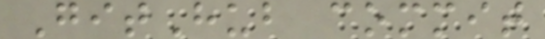GitHub commit
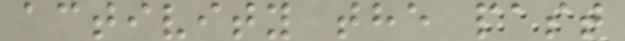activity the past
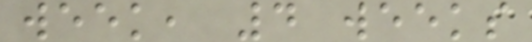week, 4 weeks
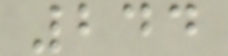244
